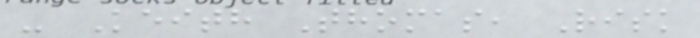- Keith Thomas, Risk
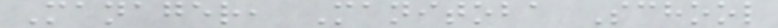Manager, Manitoba School
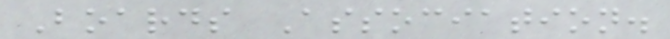Boards Association.
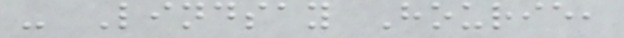- Lindsay Hourie,
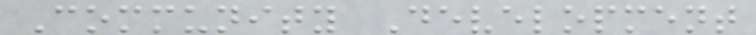Community Development
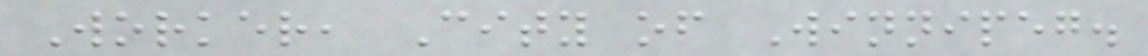Worker, City of Winnipeg.
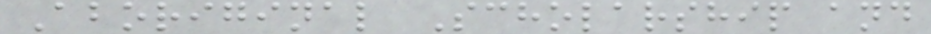Aboriginal Scholarship and
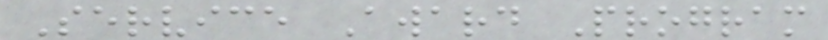Service Award Program
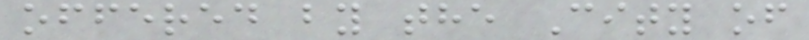offered by the City of
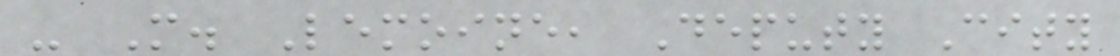- M. Lemoine, Deputy City
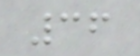36
